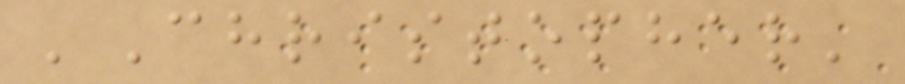'Christopher'
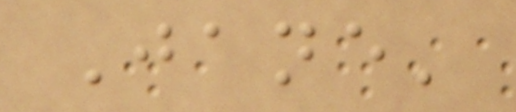Jane'
